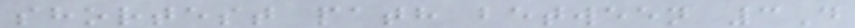shortest path between 3D
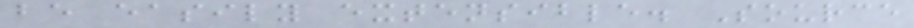be easily extensible. Source
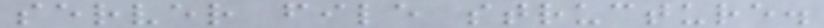server file structure.
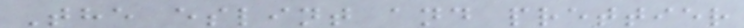The eslint and prettier
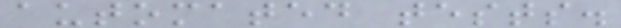automated tests.
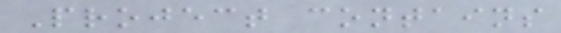Project contains
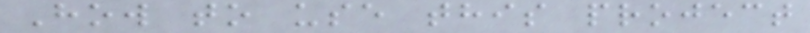How to use this project
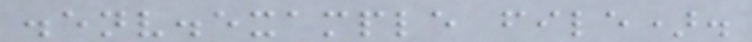.env.example file).
